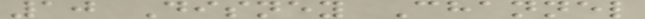10 Disney Channel
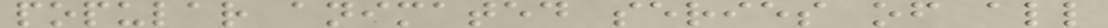popular animated series of all
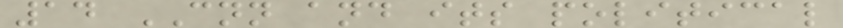14 CNN and its political
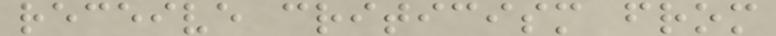receive criticism from
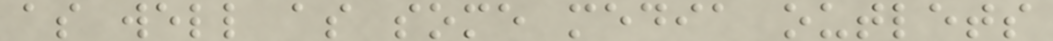as well as some media outlets
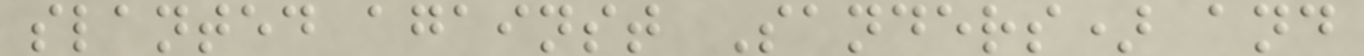slanted against Sanders) and
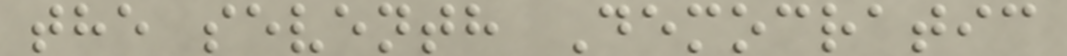the seventh Democratic
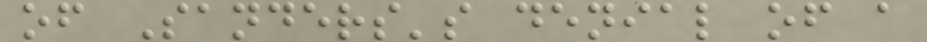of Sanders's denial of a
